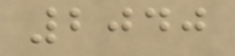2040
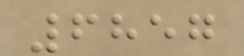6857
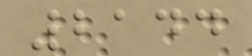2144
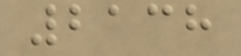2138
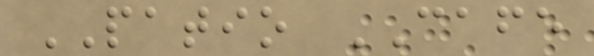PATIO CAFE
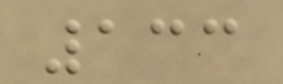133
